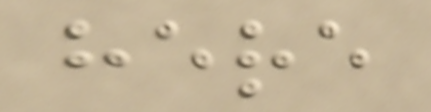here
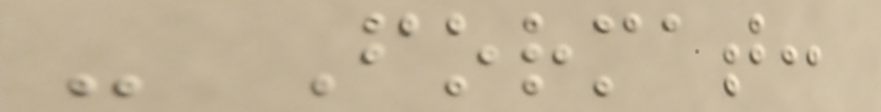- Format:
